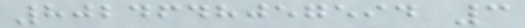8024648057594 3
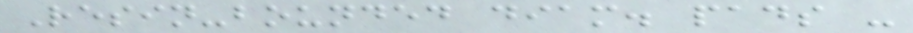Resin-bounded diam. pads -
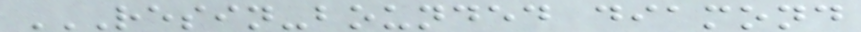RESIN-BOUNDED DIAMOND
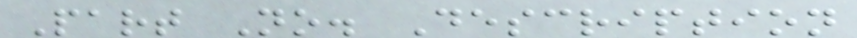Part No. Description
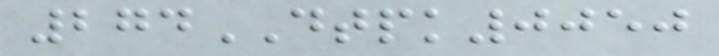274DTPK0050
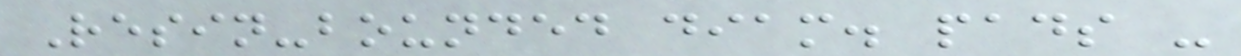Resin-bounded diam. pads -
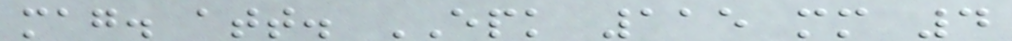mag. att. EPK 115 mm 4
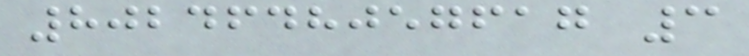8024648057617 3
